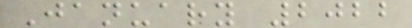January 2022
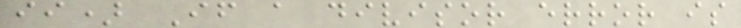ii) If a divisor error is
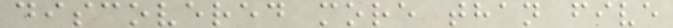discovered more than five
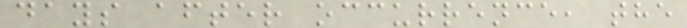days after occurrence, the
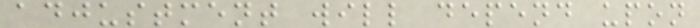adjustment will depend upon
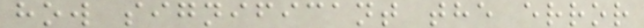how significant the error
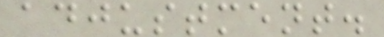adjustment.
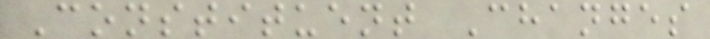Constituent Changes
